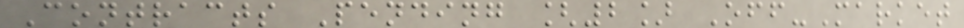Contracts Pending [2] Off-Market
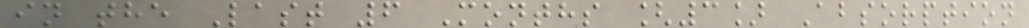in the Last 6 Months [3] Absorption
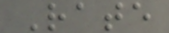Rate
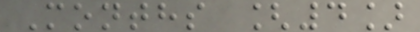Months [4]
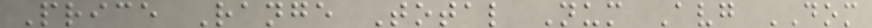Price Range Total Num Avg DOM
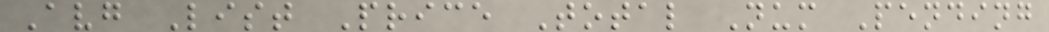Avg List Price Total Num Pending
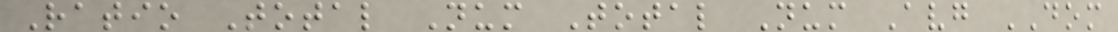Ratio Total Num Total Num Avg DOM
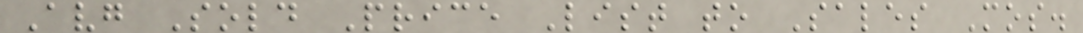Avg Sold Price List to Sales Mos.
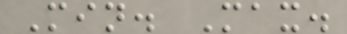Min. Max.
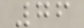76
